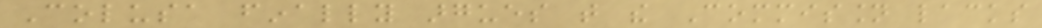Colusa finally argues that the Commission lacks
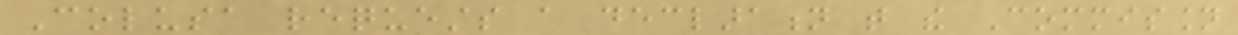Colusa requests a declaration that the Commission
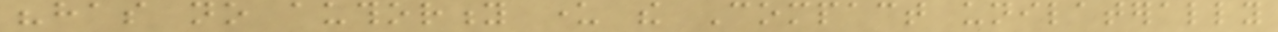"has no authority under the Compact unilaterally
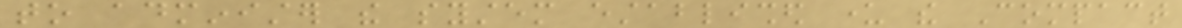to administer the system established under the Compact
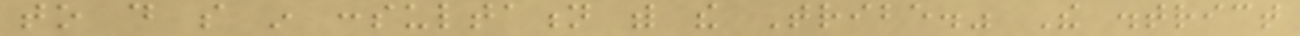to do so in consultation with the Tribe." The district
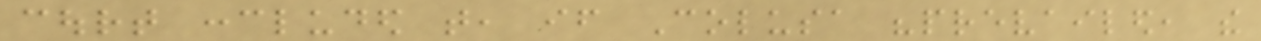court concluded that, if Colusa "prevailed, the
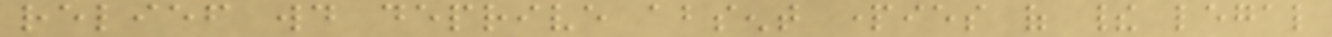relief would deprive absent parties of their legal
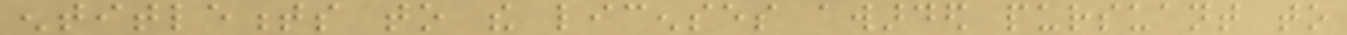entitlements to the licenses awarded pursuant to
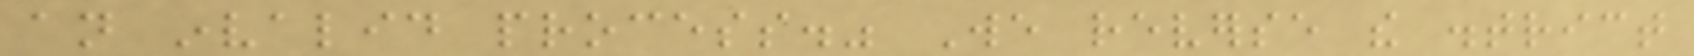an invalid process." We reverse the district
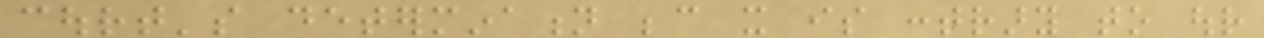court's determination because it is contrary to our
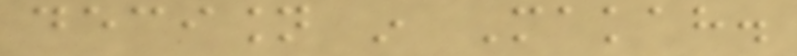decision in Makah.
